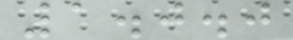1.0.0
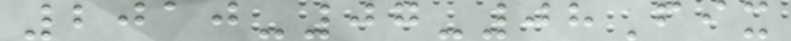2010-07-08Fix
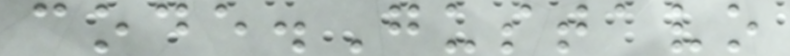code.Gustavo
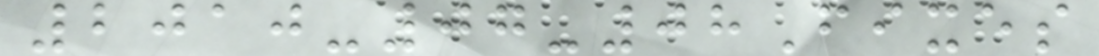2010-07-08Fixes
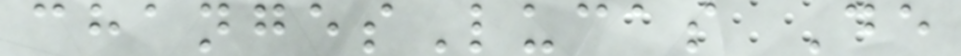changesLucas De
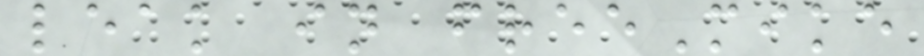leak in freeMike
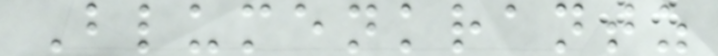Blumenkrantz
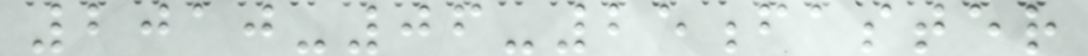2010-06-25faster
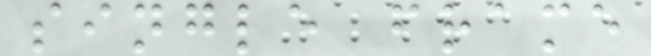single frame
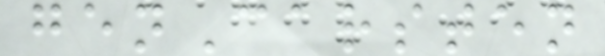genCarsten
